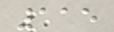115
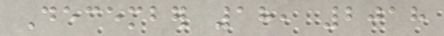December 18, 2018
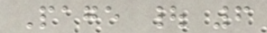Page | 6
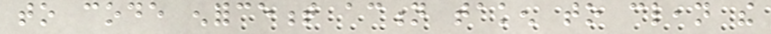to code enforcement action taken to clean the
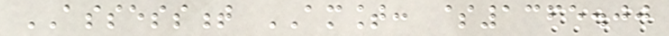ASSESSMENT AMOUNT: $1365.00
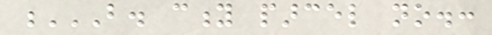B. CITY PARCEL NO.:
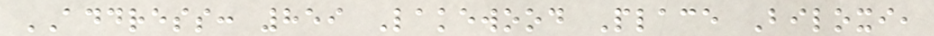ADDRESS: 859 Lakewood Place Biloxi,
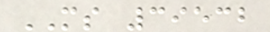MS 39532
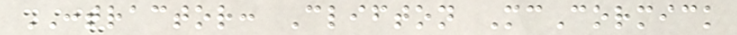CONTRACTOR: Clifton McCormick
